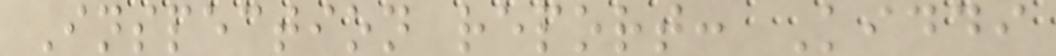Inspection report: Kiddi
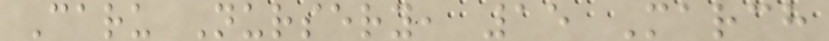Caru Nursery, 15 March
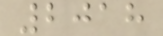2018
